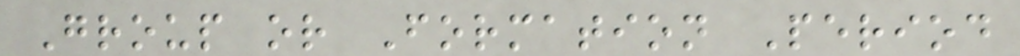Group or Formation Period
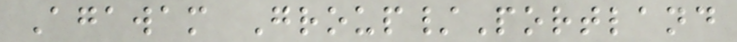Agawam Group/Portland
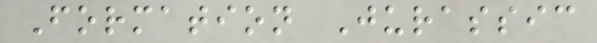Formation Jurassic
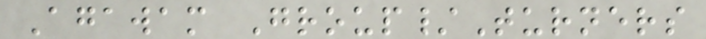Agawam Group/Turners
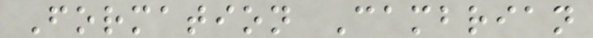Formation Cambrian
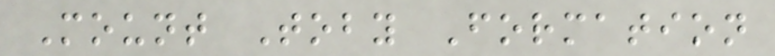Mount Toby Formation
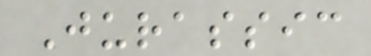Jurassic
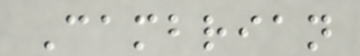Cambrian
